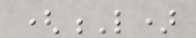(L)
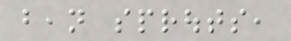bean sprouts,
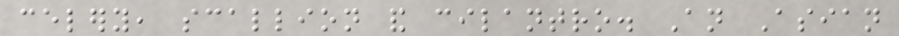celery, scallion and cilantro. An Asian
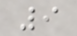9
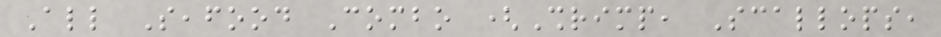All Seafood Combo (Shrimp, Scallops,
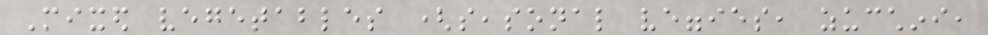Mixed vegetables (seasonal veggies, zucchini,
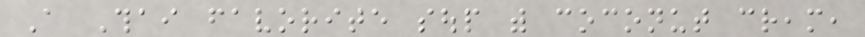A Thai favorite soup with coconut cream,
